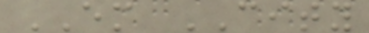EM CITY
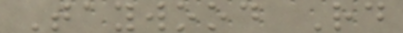Taywood Rd
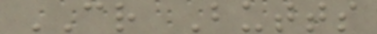CR Butts
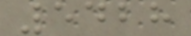5428
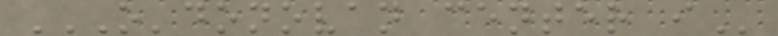O'DONOVAN CENTER I
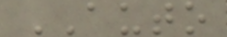AUTO
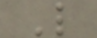L
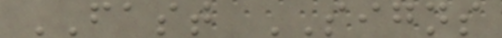FAST SIGNS
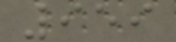959
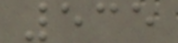535
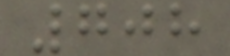708
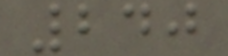240
